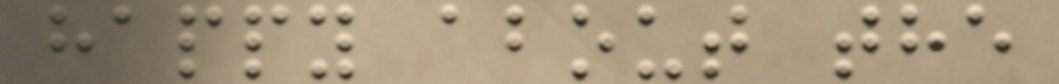happy about the
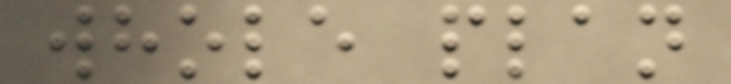whole plan
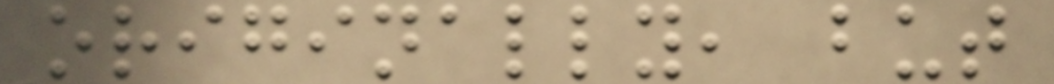originally, but
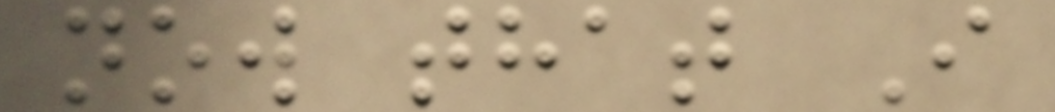now that I
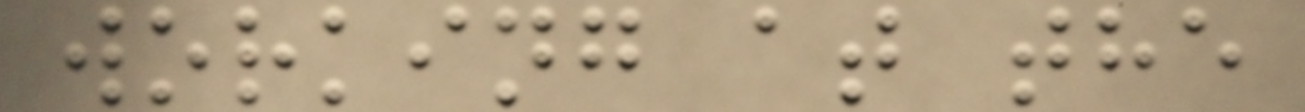working at the
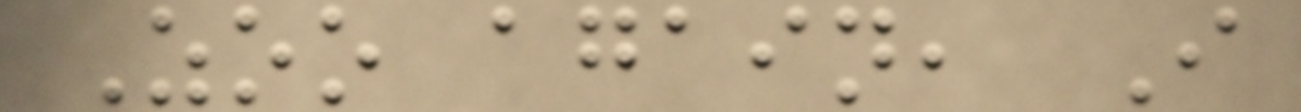Zoo again, I
